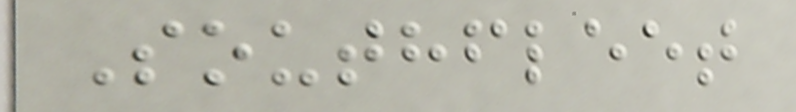Southfleet
